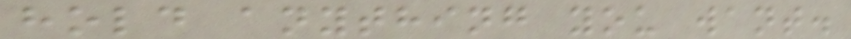hold anything you want.
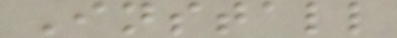Install
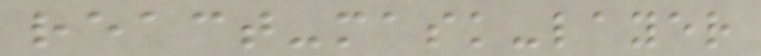react-mask-layer
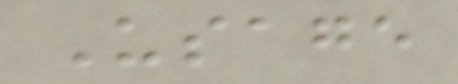Usage
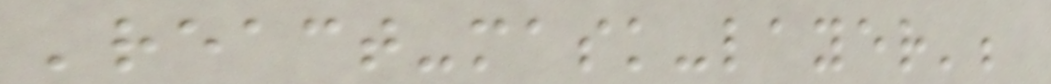'react-mask-layer';
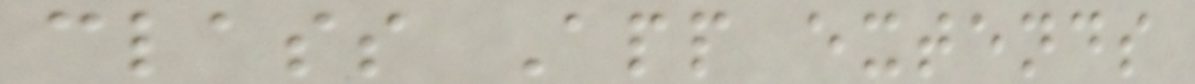class App extends
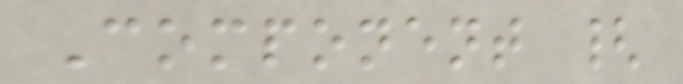Component {
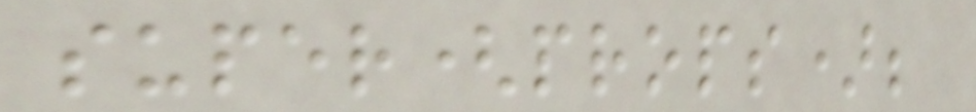super(props);
